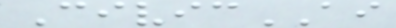CivicAI
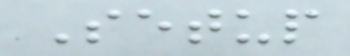Setup
